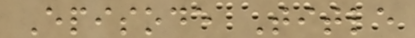Episode Title
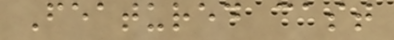Featured cast
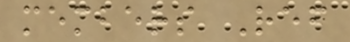members Ref
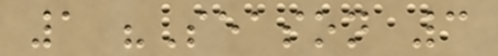1 "Season 3
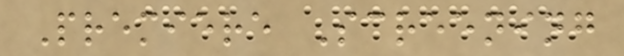Premiere Screening
